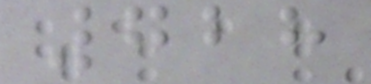728
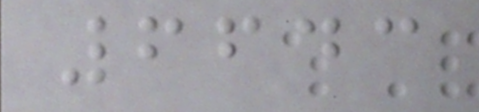6643
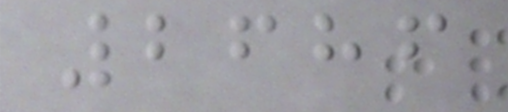2686
